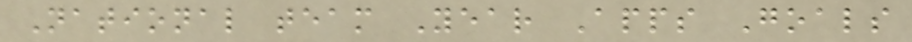National team Year Apps Goals
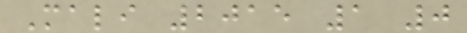Mali 2015 1 0
